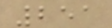251
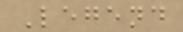Legend
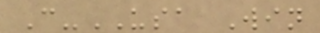C-USA Win
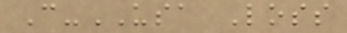C-USA Loss
